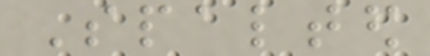Spalted
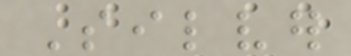Silver
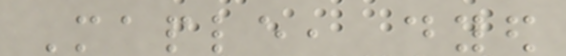Maple, dyed
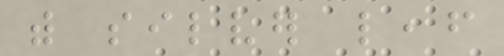with silver leaf
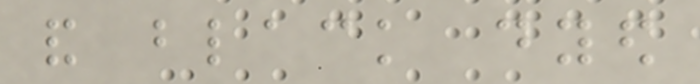and black dyed
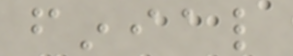finial
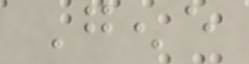Gene
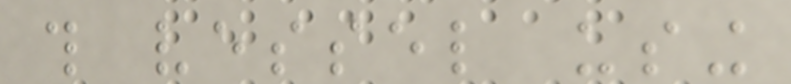this vessel using
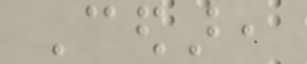Cedar,
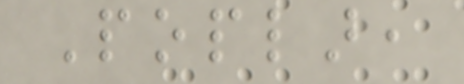Poplar,
